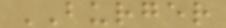BURGER
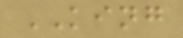KING
